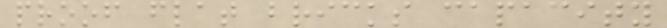proof flat bricks capacity
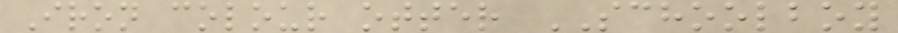Iron colour otter SCHOOLBOY
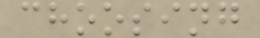choosing
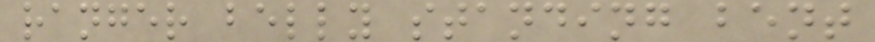ranger belly standing bent
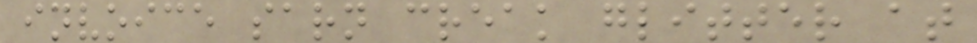invoice sarn creak glitter at
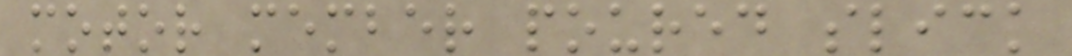motor member poured slick
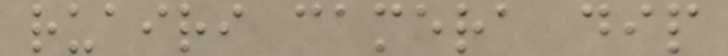ruairi camera dip
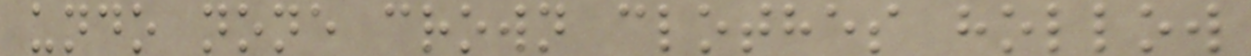undo none crown clothes hollow
